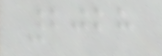2028
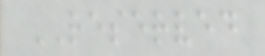RESERVED
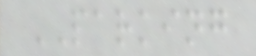PARKING
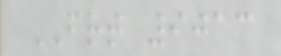FRT 9013
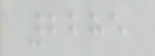2285
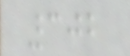302
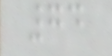74
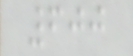600
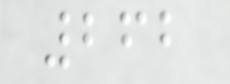262
